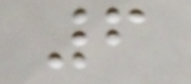6
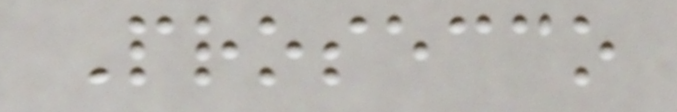Prosecco
